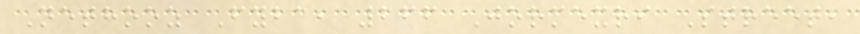Nethooz Fyba, 266 Jormexri Street,
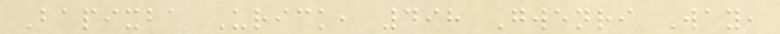Bapixba Urick, 498 Gwenri Way,
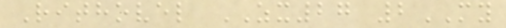Rithovel ZX27 2MY
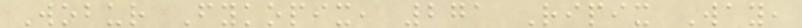Wobur Fykopix, 271 Ripix Way,
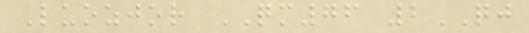Luozjor QM76 2QJ
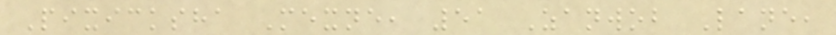Pixicksha Mexne, 51 Zanwob Lane,
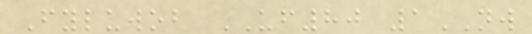Fyluwob UF80 1NW
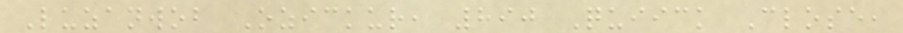Luzanwob Ozickur, 890 Quiick Close,
